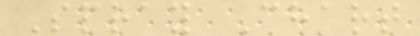Spray Chart
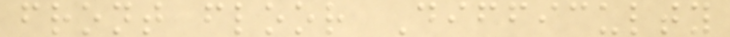front floor Difficulty
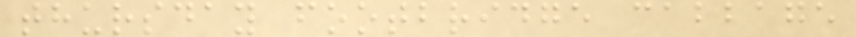thursday footbridge cabbage
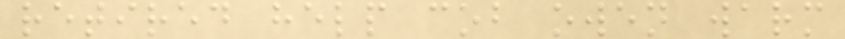retired help cob owen warm
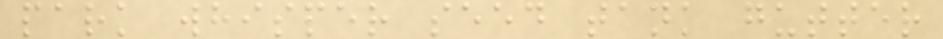park whisper seed tank gutter
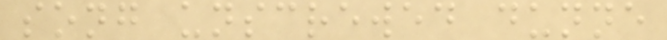song unscrewed dunne
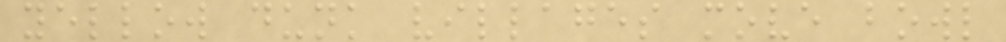yellow dunk villages move bowl
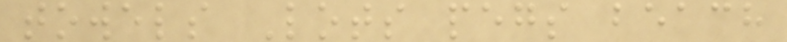towels Lots pegs beach
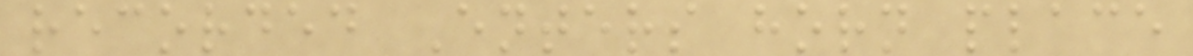recorded Enters horn place
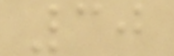30
